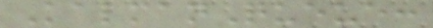KalmanQueue:
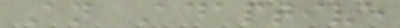An Adaptive
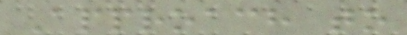Approach to
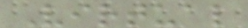Virtual
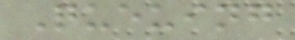Queuing
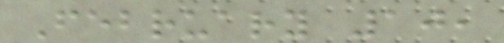February 10,
